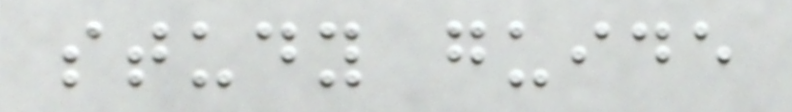study guide
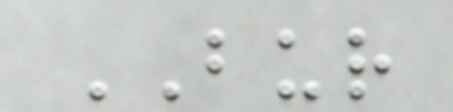BUR
